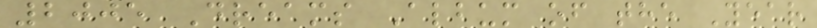2005 Dreams Album of the Year
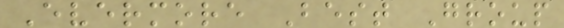Evermore Best Group
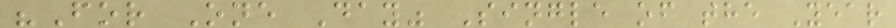"For One Day" Single of the Year
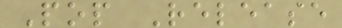Pop Release
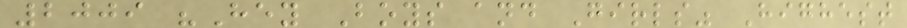2009 "Hey Boys and Girls" Highest
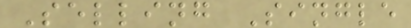Selling Single
